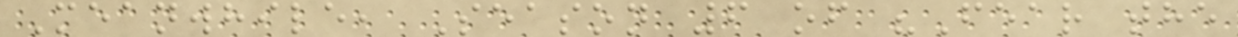Meanwhile, Season 6 of "Fear the
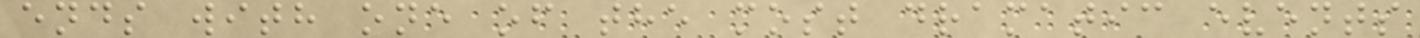ends with one of the most dramatic events
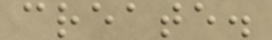create.
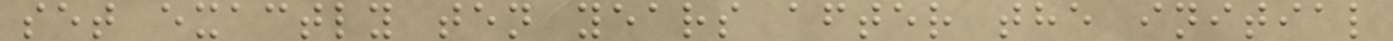set exactly ten years after the initial
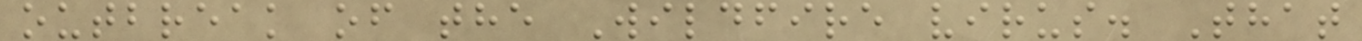outbreak of the Wildfire virus. That
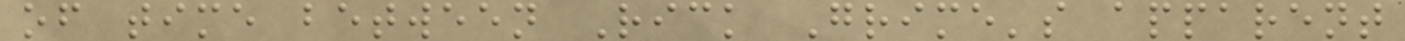of time between Rick Grime's apparent
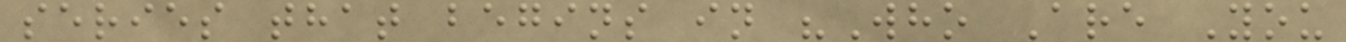series that begins in "Who Are You
